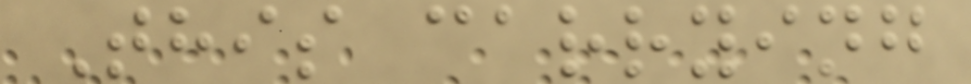This carrying
